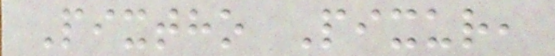Pixtho Pixur,
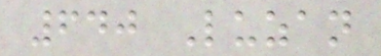640 Luzan
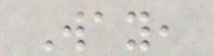Way,
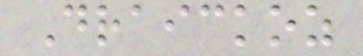Draickoz
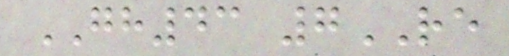GH43 7RE
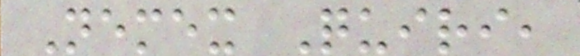Nemex Quiri,
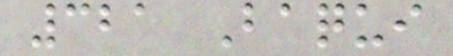321 Baqui
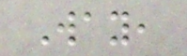Way,
